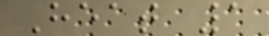Heat 1
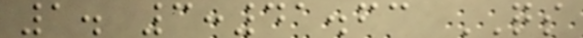1. 3:41.63 QS
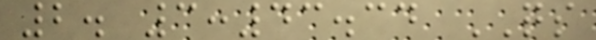2. 3:43.34 QS
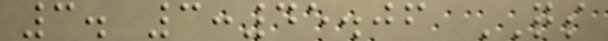3. 3:45.06 QS
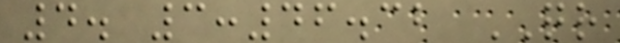4. 3:46.32 QR
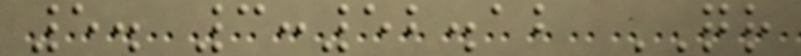5. 3:52.12 QR
